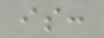is:
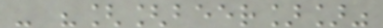- "[[beer]]"
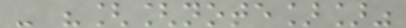- "[[note]]"
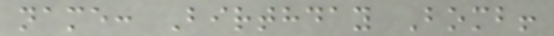name: Birthday Bomb!
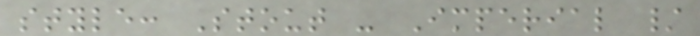style: Stout - Imperial /
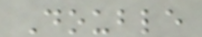Double
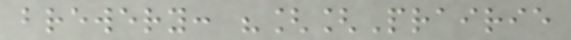brewery: "[[Prairie
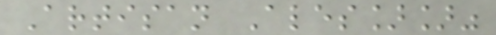Artisan Ales]]"
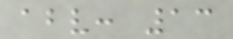abv: 13
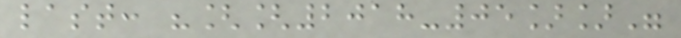last: "[[2018-05]]"
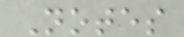Notes
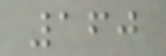160
